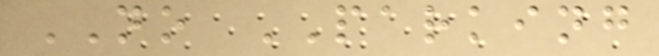NO PARKING
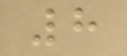8
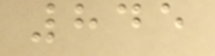845
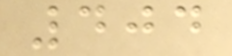404
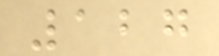127
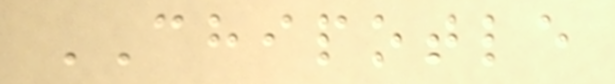CHIPOTLE
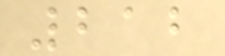212
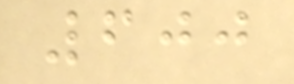600
